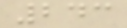243
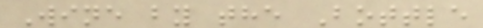Wine by the Bottle
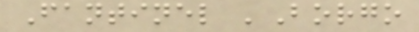Fantinel 'Borgo
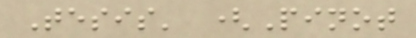Tesis' (Pinot
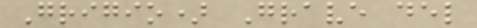Grigio) Grave del
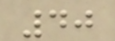40
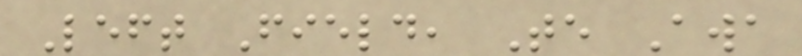Left Field, Te Awa
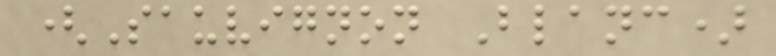(Sauvignon Blanc)
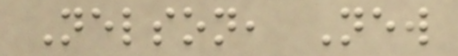Nelson, New
